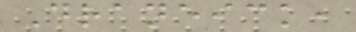Draneick,
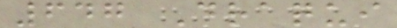647 Draqui
